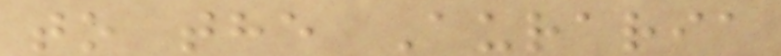to the Auraria
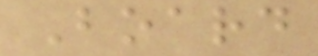Board
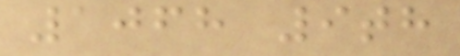1068 9th
